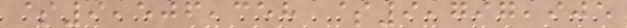$9,506,358 $9,797,905
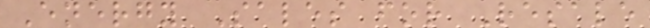Energy Sales for Resale
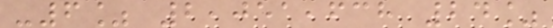-6% 2,051,638 24%
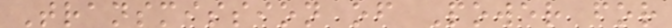Transmission of Power for
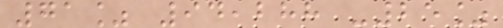71% 94,288 -25%
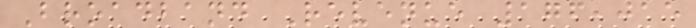Broadband Revenue 176,015
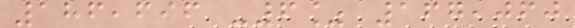186,696 -6% 167,060
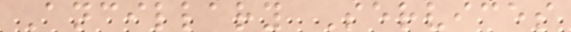Ancillary Services
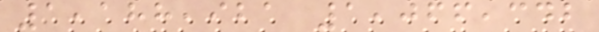1,188,921 1,066,342
